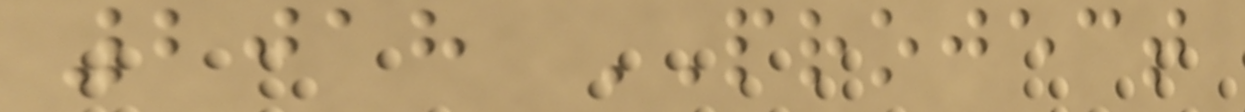2018 PROJECT
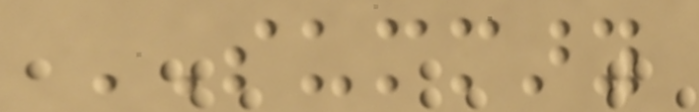SUMMARY
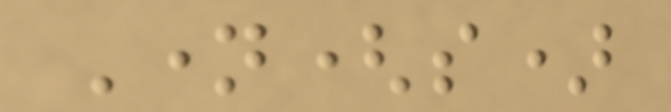Name(s)
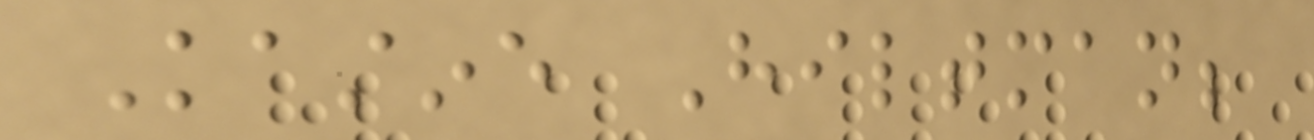Kastine Hiltman;
